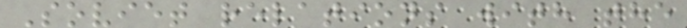Soviet relations with the
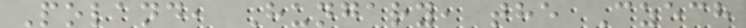Poland, Hungary, the Czech
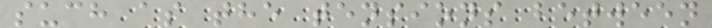such as the tensions between
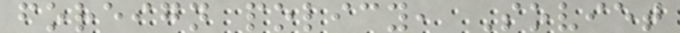foreign policy, Soviet
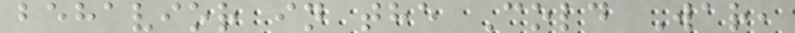behavior in the Cold War,
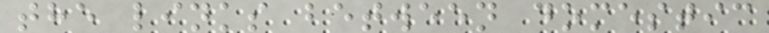the links between domestic
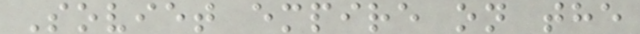Soviet empire on the
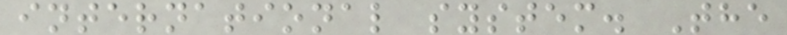international system. The
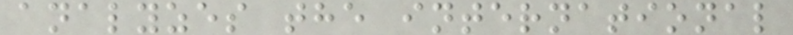analyzes the international
